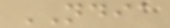NDIA
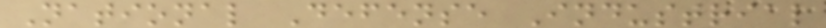National Defense Industrial
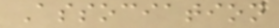Association
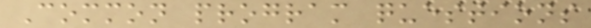Common program questions
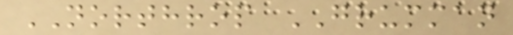NORTHROP GRUMMAN
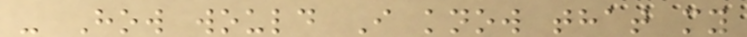- How would I know that my
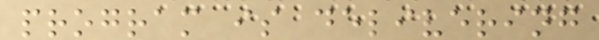program is delivering
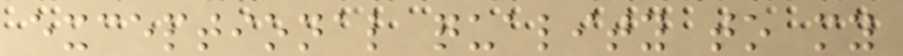exceptional quality to my
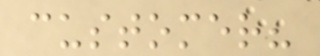customer?
